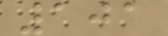101
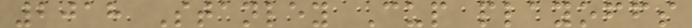2018 Stanley Cup playoffs
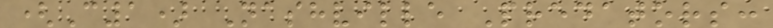(C1) Nashville Predators:
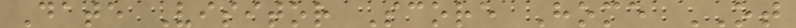Date Visitor Score Home OT
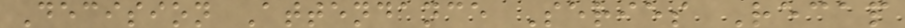Decision Attendance Series Recap
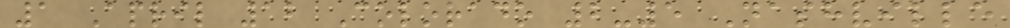1 April 12 Colorado 2-5 Nashville
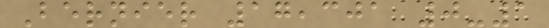Bernier 17,301 0-1
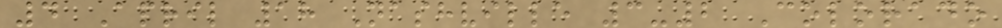4 April 18 Nashville 3-2 Colorado
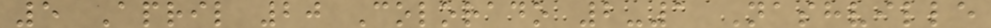5 April 20 Colorado 2-1 Nashville
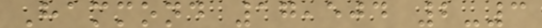Hammond 17,504 2-3
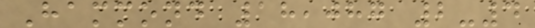Hammond 18,087 2-4
